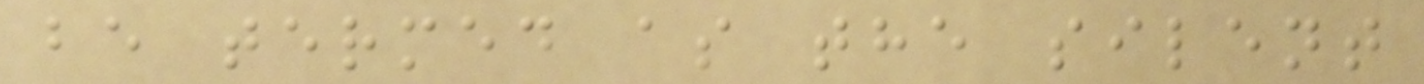be termed as the silent
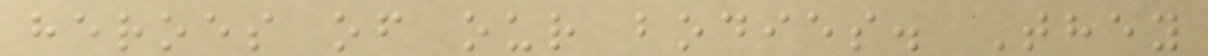heroes of our bodies. They
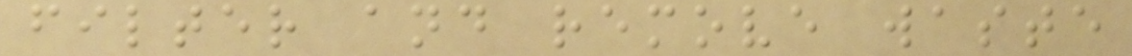filter and remove waste
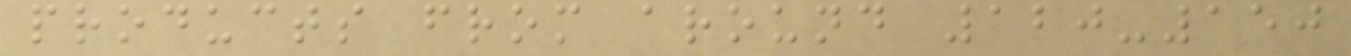products from around 120-150
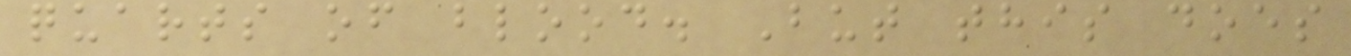quarts of blood. But this does
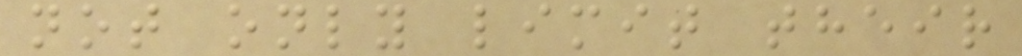not only limit their
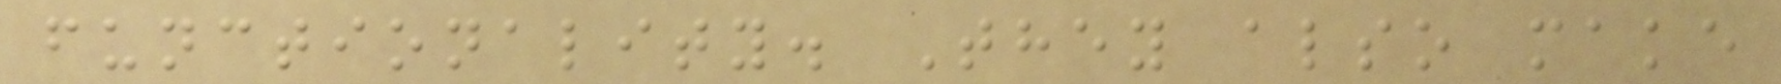functionality. They also make
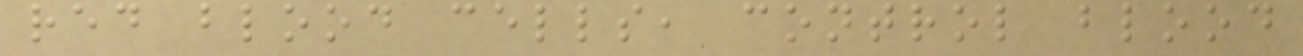red blood cells, control blood
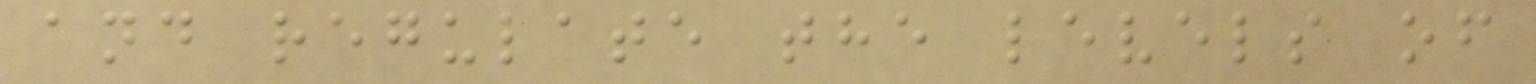and regulate the levels of
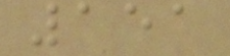151
